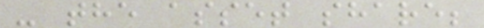- the asset share;
